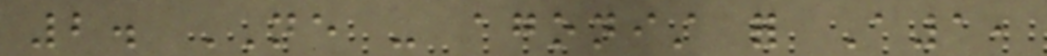2. NE - agonist for A1,
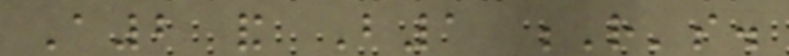A2 and B1 R's.
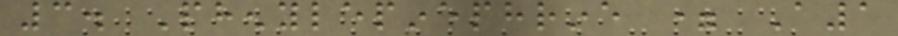3. Phenylepinephrine = A1
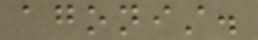agonist.
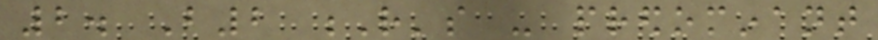2. B2 R's - predominant
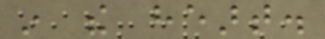in the heart.
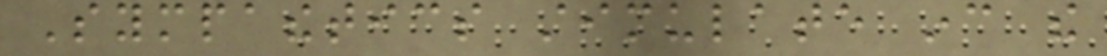Sympathetics stimulate inc the
